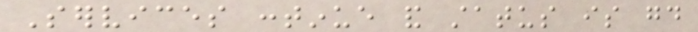Services continue and status is good
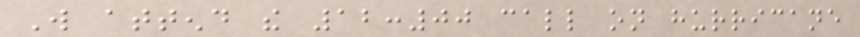Will attend the 12:00 call on hurricane
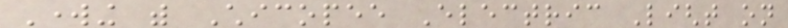Working with Chicopee Electric Light on
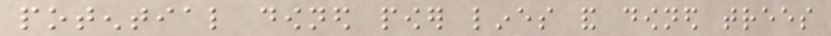potential downed power lines and downed trees
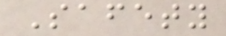Safety
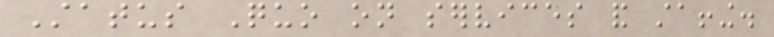Status Quo on services and staffing.
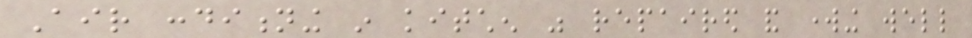Air conditioning in kitchen was repaired and working well
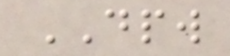DPW
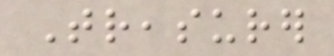Treasurer
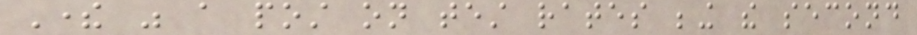There was a post on test rates being the second
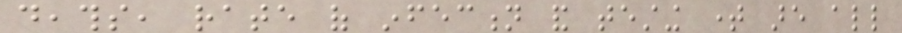deaths, rate of infection and testing time are all
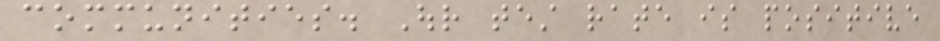communities. Our test rate is positive
